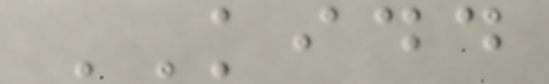KIDD
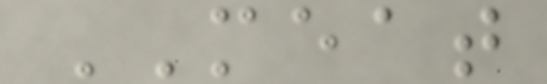MEAT
